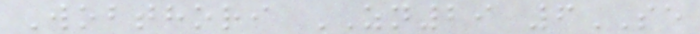Wobthori ZN29 6SE
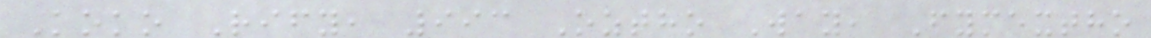Koko Rify, 993 Oztho Way, Fymextho
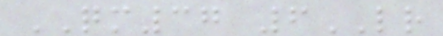QM37 6LR
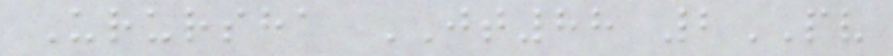Urursha JT88 2PV
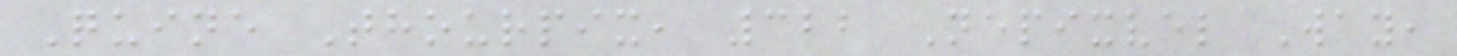Quine Thourpix, 322 Nepixvel Way,
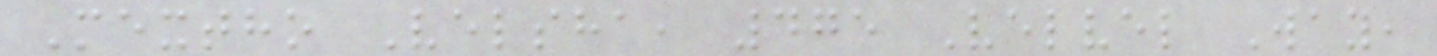Mextho Velsha, 475 Velvel Way,
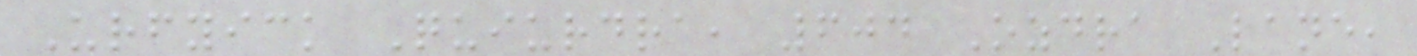Urfyick Quiurdra, 604 Ozdra Lane,
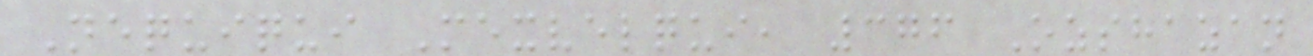Nequiqui Mexvelqui, 376 Ozshazan
